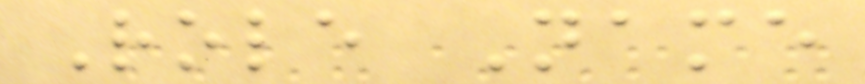Role Name
